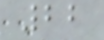22
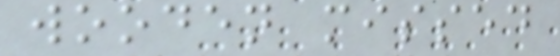wooden missed
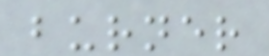burner
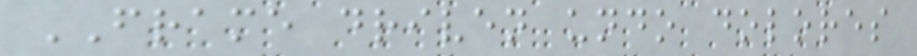FRAME driven undo dolores
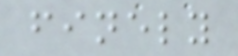finely
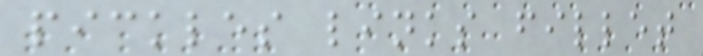pickles links fillet
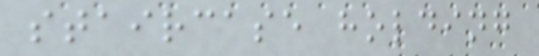staircase holding
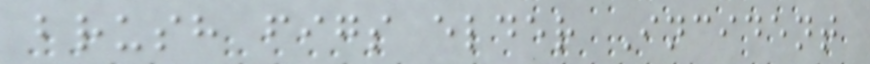brush figs elder Incident
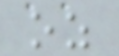oz
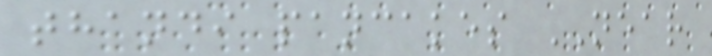thandi pancakes NEAR
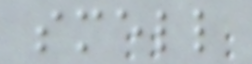smell
